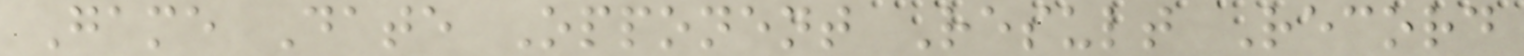Game Date Opponent Result Record
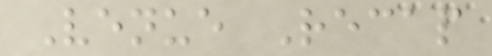Venue Recap
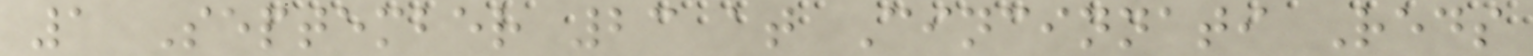1 September 23 at Cincinnati Reds
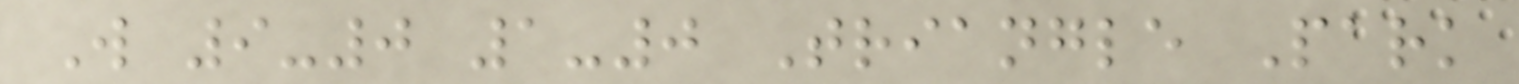W 9-0 1-0 Triangle Park
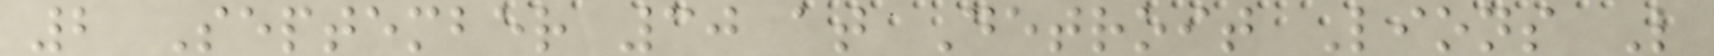2 September 30 at Detroit Lions L
